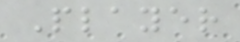Player
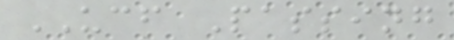UCF Passing
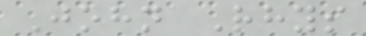John Rhys
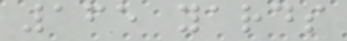165 yards
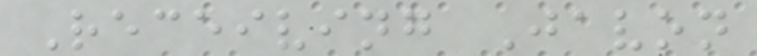Receiving Javon
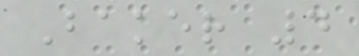Baker 4
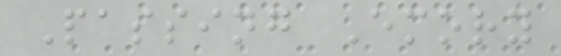Passing Emory
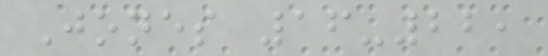Jones 16-22,
